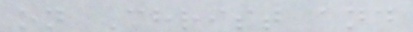on Christ and
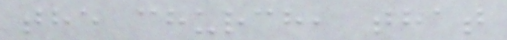the church, that
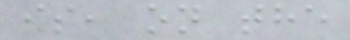is, on the
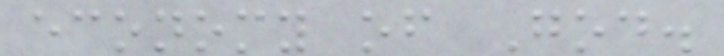economy of God.
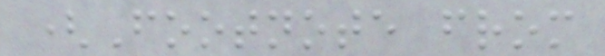(Footnote from
